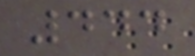444
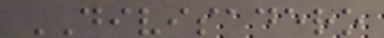DIVISADERO
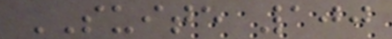SUITE 100
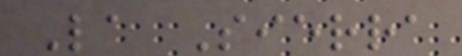La Sierra
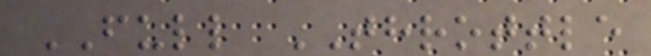FULL THROTTLE
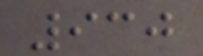930
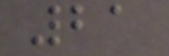21
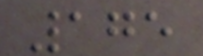175
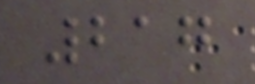217
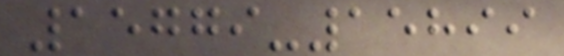15779-15899
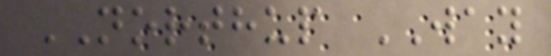NORTHUP WAY
